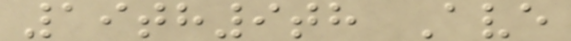19th9th Ave
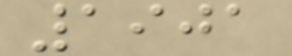1901
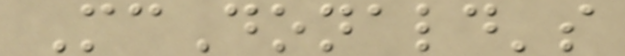McDonald's
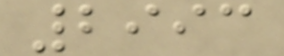2993
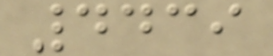4439
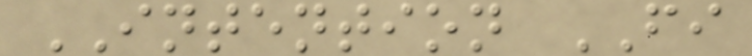INTENTION FI
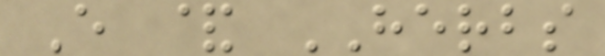E & HERBS
